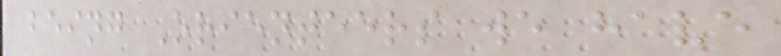being Orienteers we have
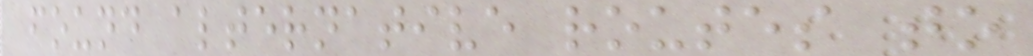found alternative routes to
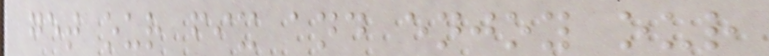get our fix and enjoy our
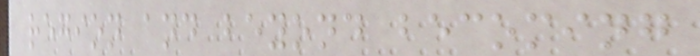region and beyond becoming
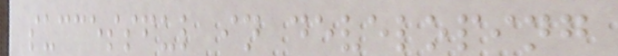successful in developing
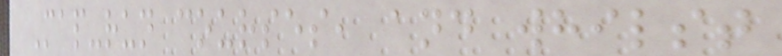Map-run courses, and whilst
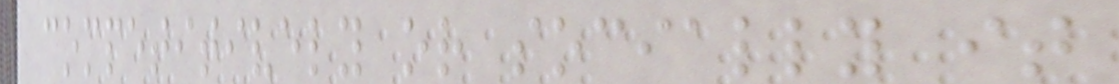competitively or socially it
